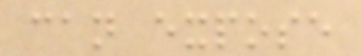can expose
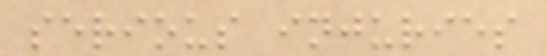serious injuries
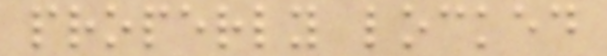properly locked
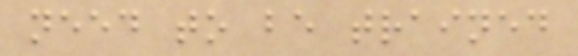need to be trained
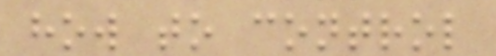how to control
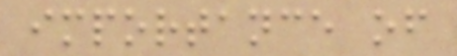importance of
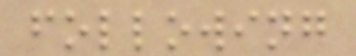following
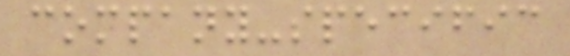company-specific
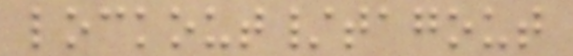lockout/tagout
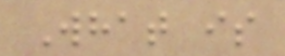What is
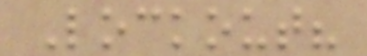Lockout?
